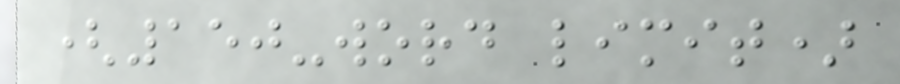(150-word limit)
